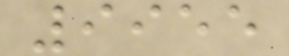9955
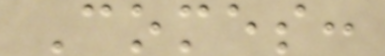Comes:
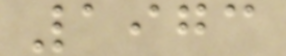1973
